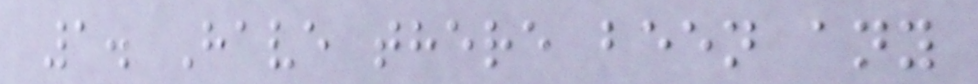1. Have there been any
